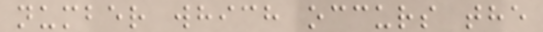number which occurs the
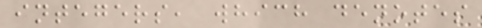integers, which denotes
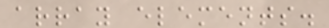array elements.
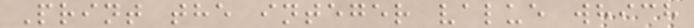Print the integer value which
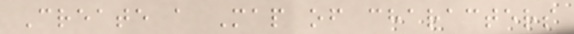Create a Map of characters
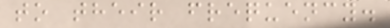to their frequency.
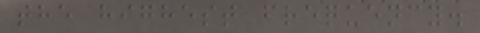the highest frequency.
